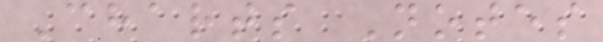Charts Notes
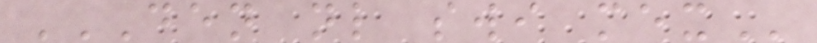DEN NL SWI MEX
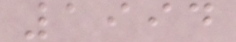1994
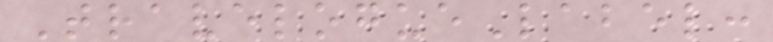TravelogueLabel:
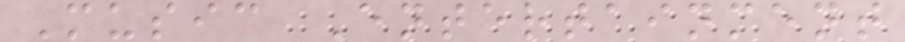Music Entertainment
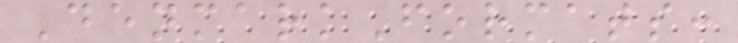DenmarkFormats:
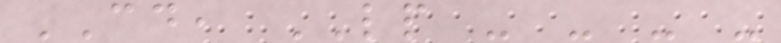CD, LP - - - -
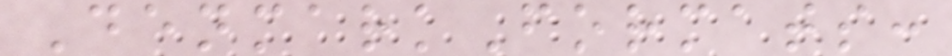DenmarkFormats:
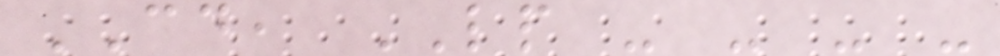CD, LP - - - -
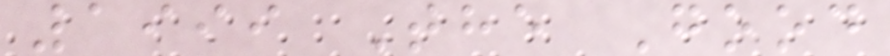1999 The Good
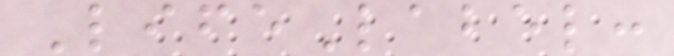LifeLabel:
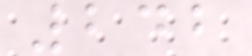242
